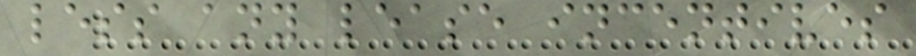less any lease incentives
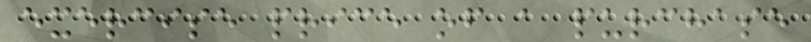exercise price of a purchase
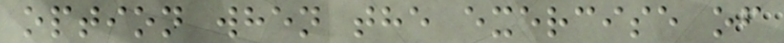option when the exercise of
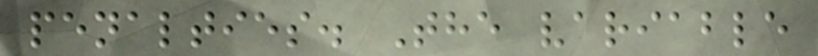penalties. The variable
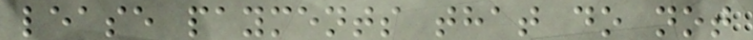lease payments that do not
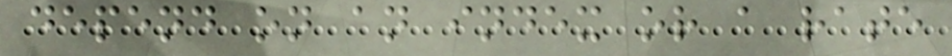depend on an index or a rate
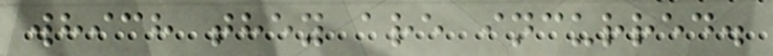which they are incurred.
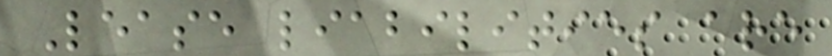Lease liabilities are
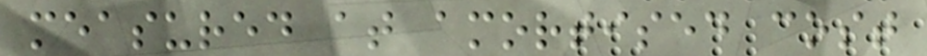measured at amortised cost
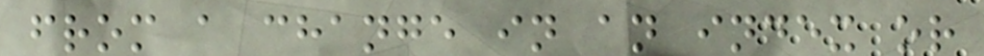from a change in an index or
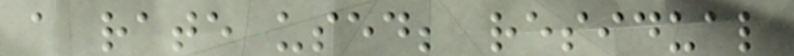a rate used; residual
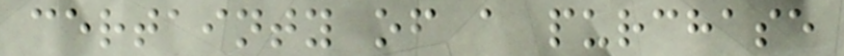certainty of a purchase
